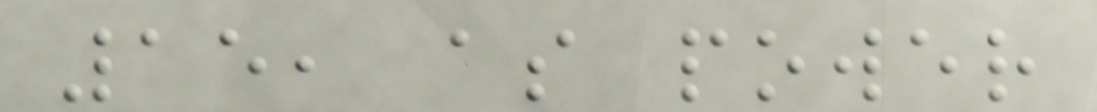15, as power
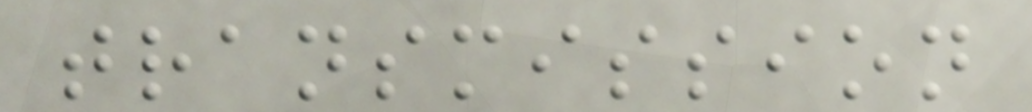transmission
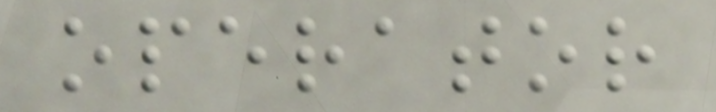operator
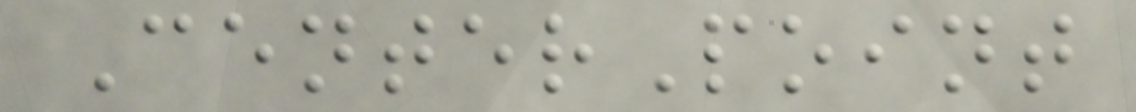CenterPoint
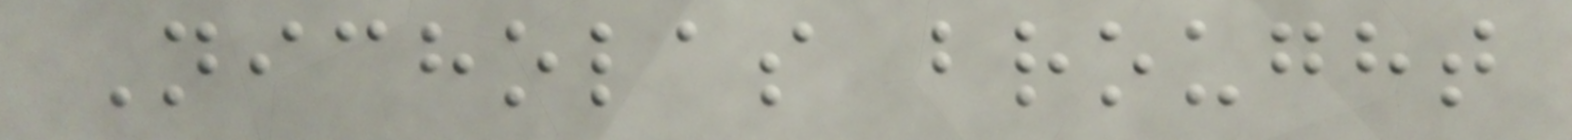Nicholas brought
